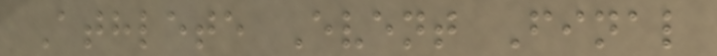Athlete Event Final
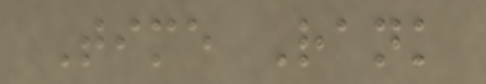Time Rank
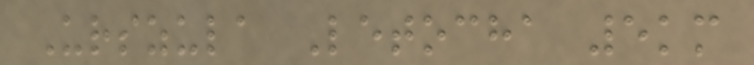Urszula Letocha 5km
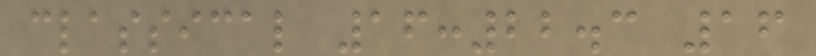classical 16:22.3 16
